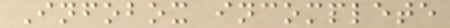Infobox incomplete
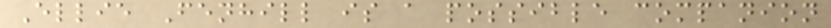Ellie Fenhill is a possible companion
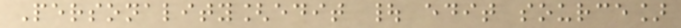Personality[edit | edit source]
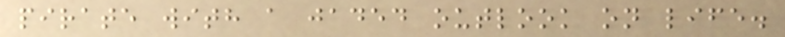pirate with a jaded outlook on life.
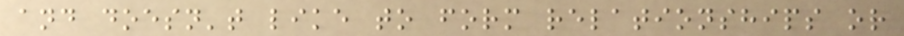and doesn't like to form relationships or
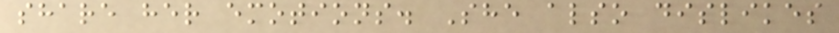share her emotions. She also dislikes
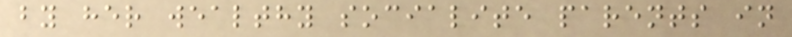by her wealthy socialite parents in
